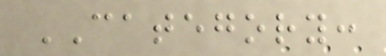CATEGORY:
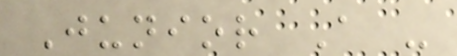Junior A -
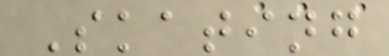Skating
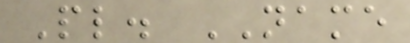Pl. NAME
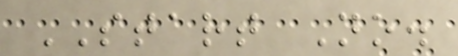START No.
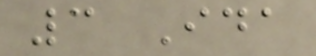3 Ida
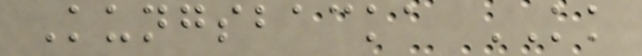Kungsbacka KK
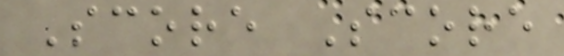Score Score
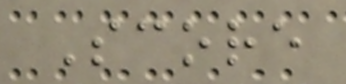Score
